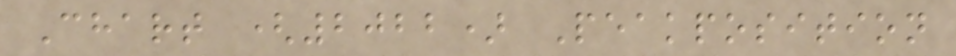Chart (2022) Peakposition
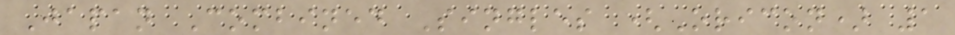Japan Combined Singles (Oricon) 1
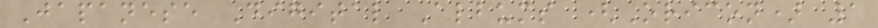Japanese Digital Albums (Oricon) 1
